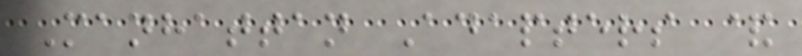Manhattan Adapters &
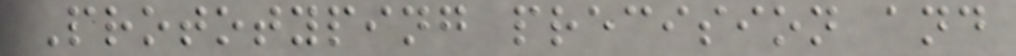Prototyping precision and
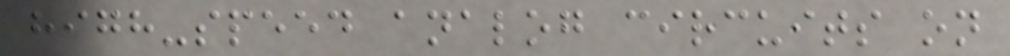high-speed analog circuits on
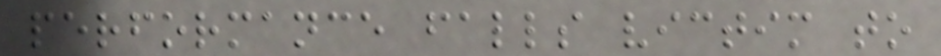performance falls victim to
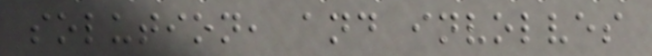solution, and involves
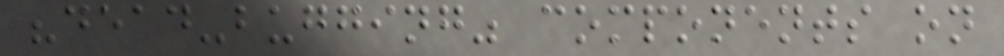"dead-bugging" components on
